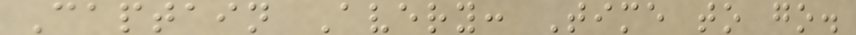Captain Avery: Time to go.
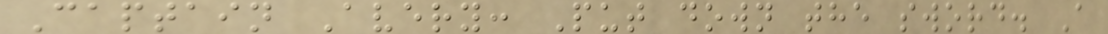Captain Avery: Put down the sword. A
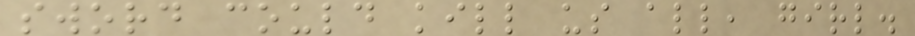sword could kill us all, girl.
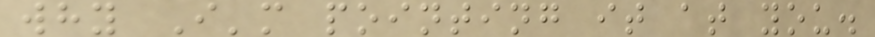why I'm pointing it at you.
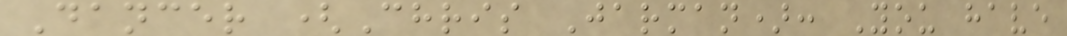Dancer (Chris Jarman): You have
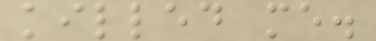killed me.
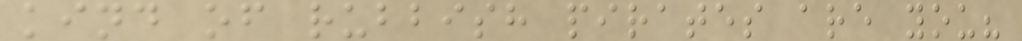kind of rubbish pirates are you?
